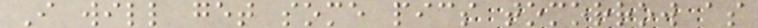I will get some pics tomorrow as
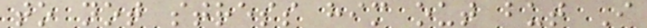to not stress him out but I
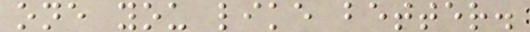one you like better.
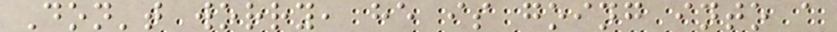Don't worry, he is going into a
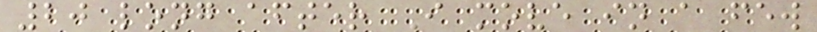20 long after I move in a few
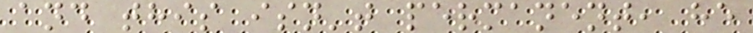and this isn't permanent, he
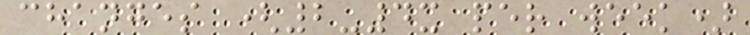changes (2-4x per week)
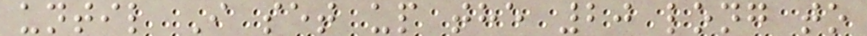until I set up the 20 long to
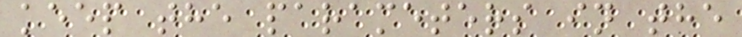keep the parameters in the
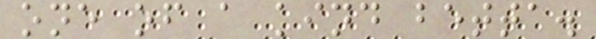one of a kind betta.
